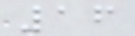16
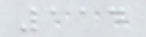114
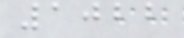1022
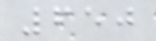650
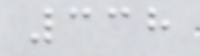338
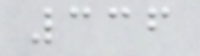336
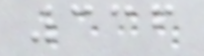336
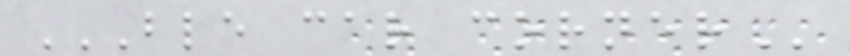BLE CAR CORNER
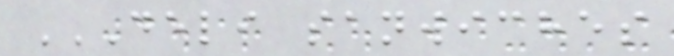DELI SANWICHES
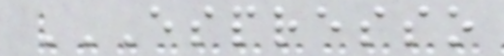ESPRESSO
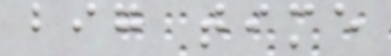big time
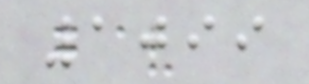1099
